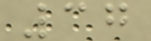37
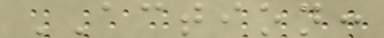ACTION:
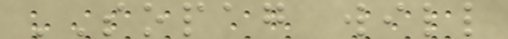SOPAG will
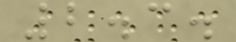2.3.
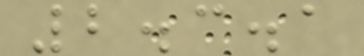2.3.1
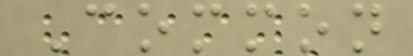Common
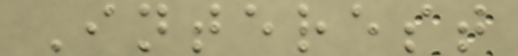Interest
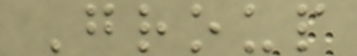Group
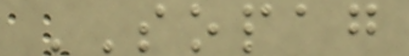SOPAG
